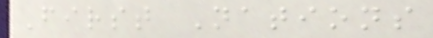First Nations
